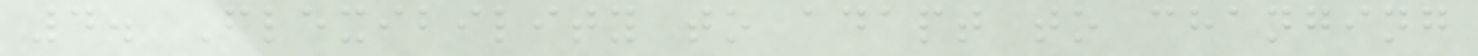4. Flexibility to adapt to changing
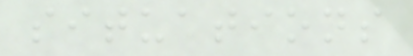situations
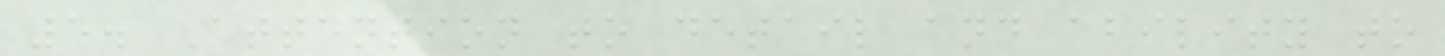5. Attention to detail and ability to
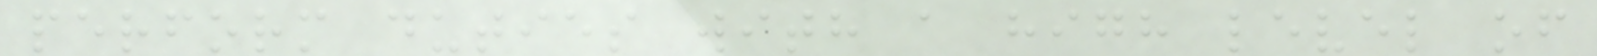perform duties with a high level of
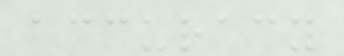accuracy
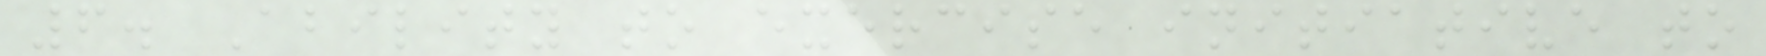6. Ability to exercise initiative to
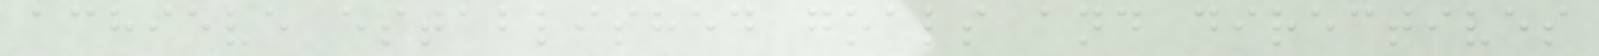achieve established goals and directives
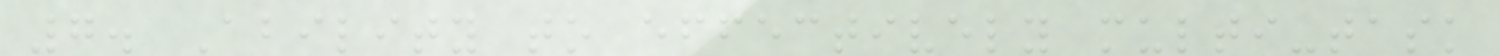7. Ability to effectively multi-task
